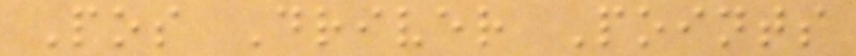Pos Driver Points
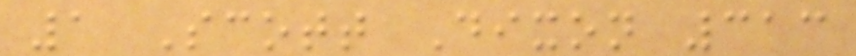1 Scott Dixon 313
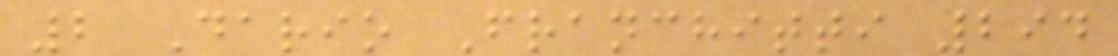2 Dario Franchitti 294
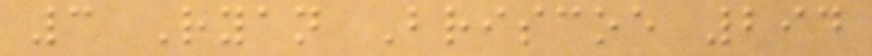3 Ryan Briscoe 294
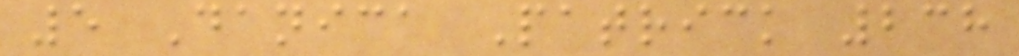5 Danica Patrick 238
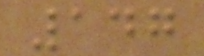147
